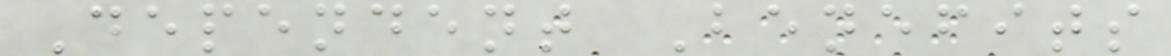Dependent Benefits
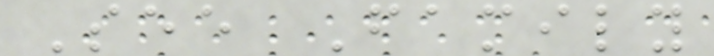See Family
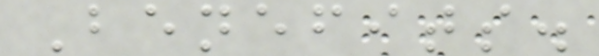Benefits.
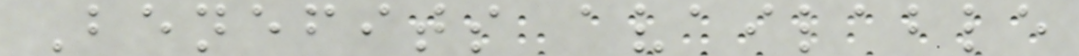Benefits available
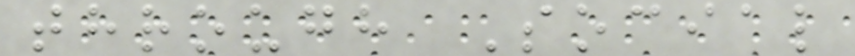through Social
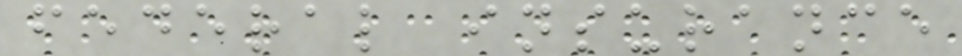federal insurance
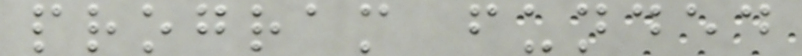program funded
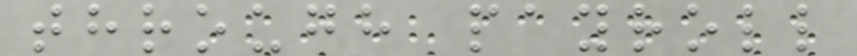through payroll
